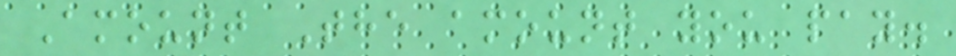Amount The amount you pay.
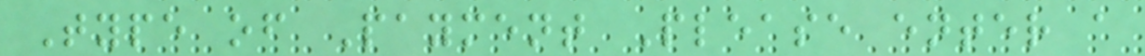Type of Payment Please enter a
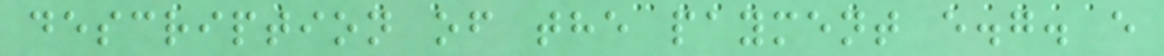description of the payment e.g. e
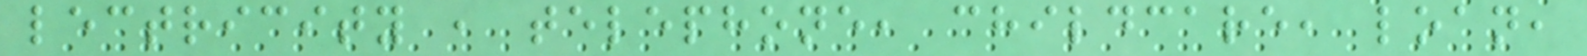lectricity , telephone, childcare, loan,
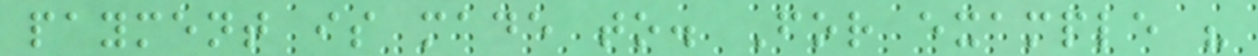payment is made to. For example "
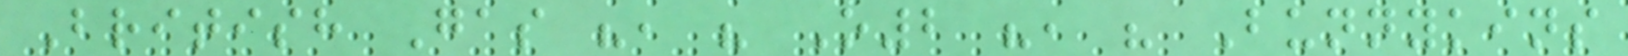British Gas ", " O2 ", " Bunnykins
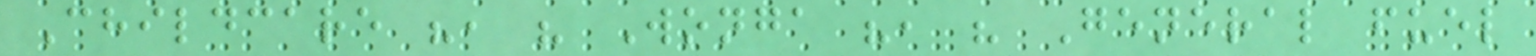Childcare ", " Wonga ", " General fuel
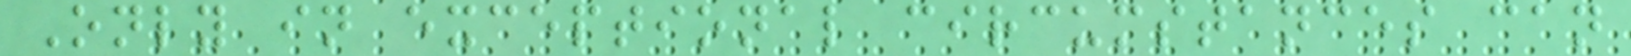Only in exceptional circumstances can
